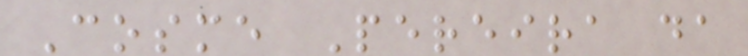Cosme Pereira da
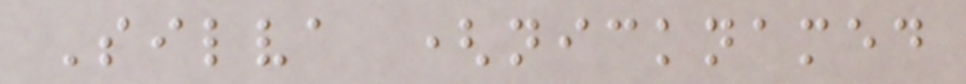Silva (nicknamed
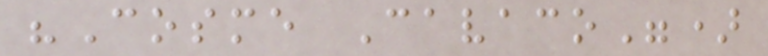"Cosme Cavaco")
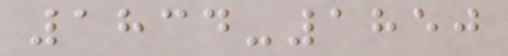1834-1850
